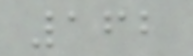162
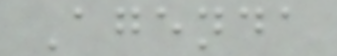Agenda
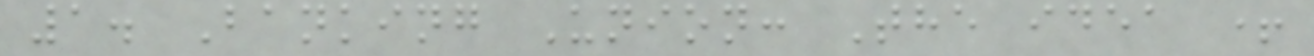1. Banking Union: The idea +
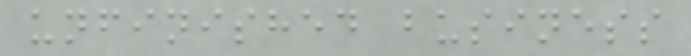unfinished business
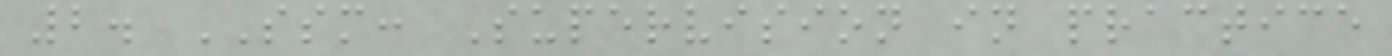2. SSM: Supervision in practice
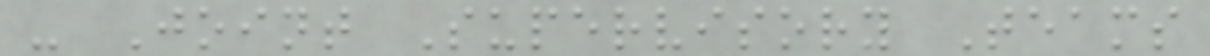- Joint Supervisory Teams
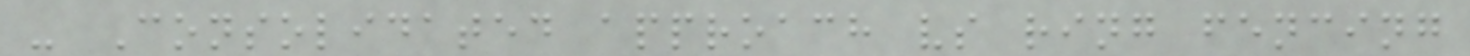- Consolidated approach vs ring fencing
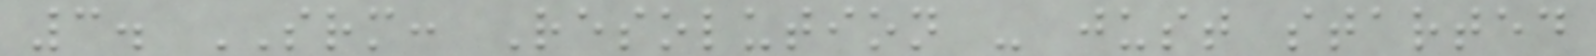3. SRM: Resolution - just started
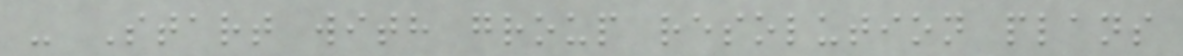- Start with group resolution plans
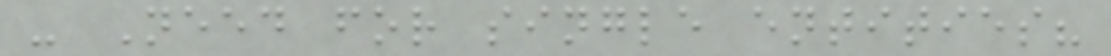- Need for single entities?
